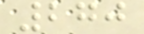270
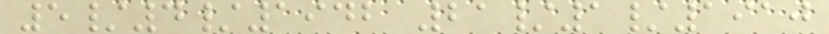5/4/1942 21/1/1910
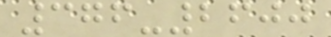376-2600
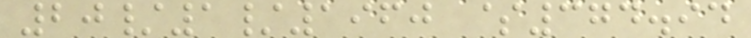20/1/1960 $374.94
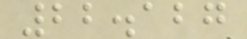22.127
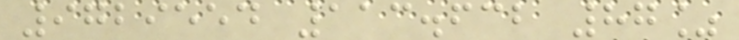9729554 113.632 87%
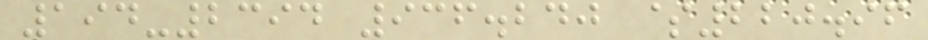194-2394 936.240 $220.96
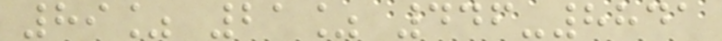89% 21% 446-8841
